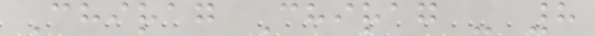Chirag Chirag - 8
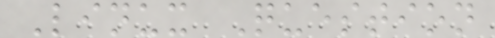Linux Question
